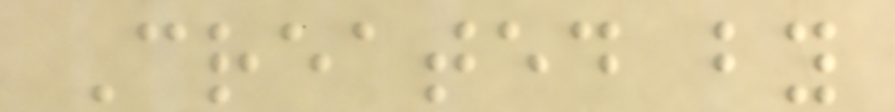Created by
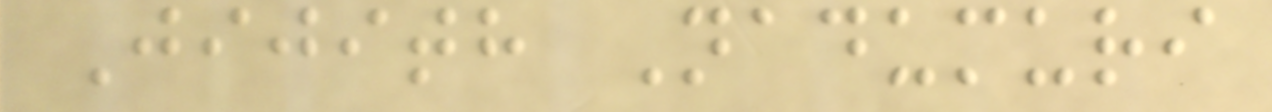Jijith Nadumuri
